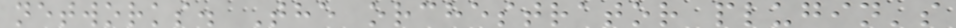networks. The orchestrator plugin's
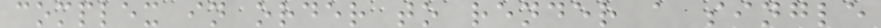complex in order to render a single
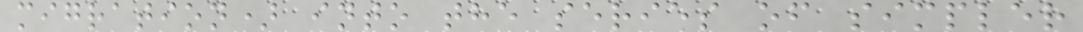migration) into the series of simpler
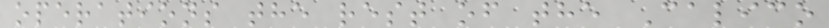operations the rest of the Calico
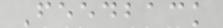Feedback
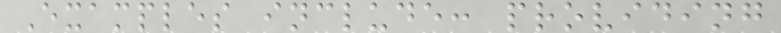Examples include: providing
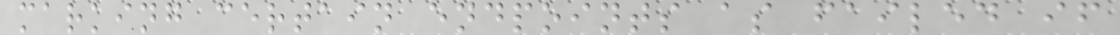marking certain endpoints as failed if
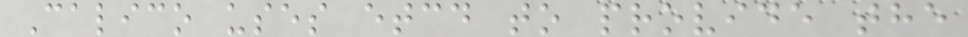Calico uses etcd to provide the
